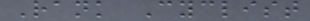Rank Cyclist
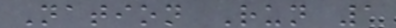Nation Run 1
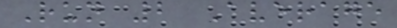Run 2 Average
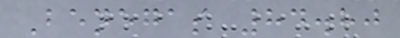Benegas 84.80
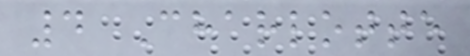4 Charlotte
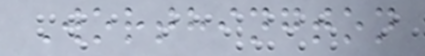Worthington
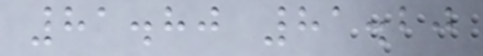81.80 81.20
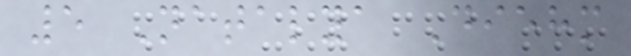5 Natalya Diehm
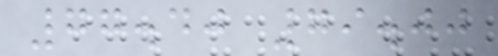77.40 79.00
